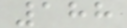188
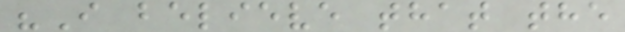"I believe that the
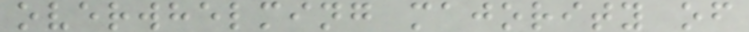overwhelming majority of
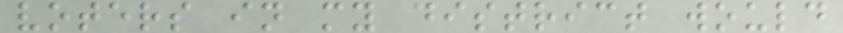voters in my district would
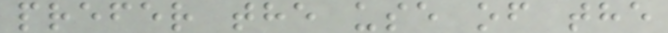prefer the use of the
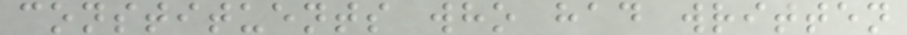constituents who had written
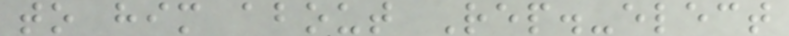to him about Rep.-elect
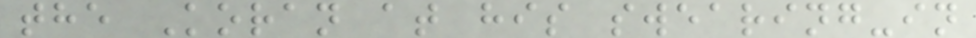the Koran at his swearing-in
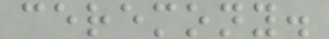ceremony.
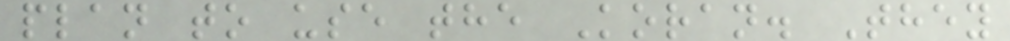plan to use the Koran. They
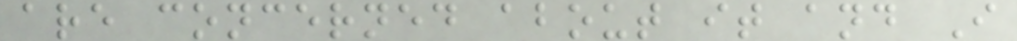are concerned about it and I
